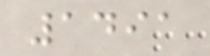1491
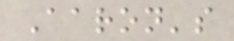Aaron's
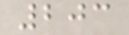203
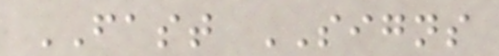FAST SIGNS
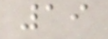19
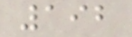192
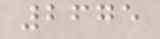2675
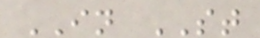IN ST
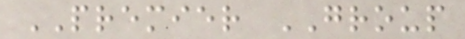PREMIER GROUP
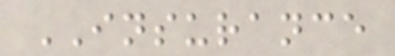INSURANCE
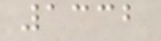1332
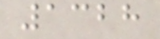1328
